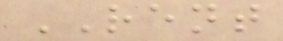RENT
